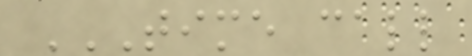TIME CALL
